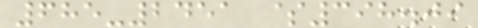685-2451 $398.09
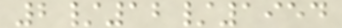2/12/1954
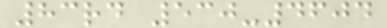83rd 530-4604
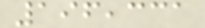196,331
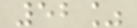52%
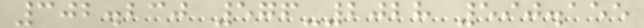302.230 576-2028 590.155
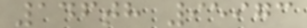146th 95973
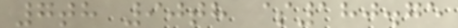7th 90th $180.75
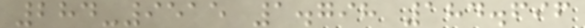284-9515 1.798 184.696
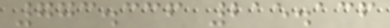773.336 215.136
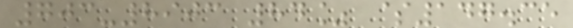703-8903 84% $147.35
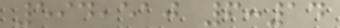594,510 6:14
